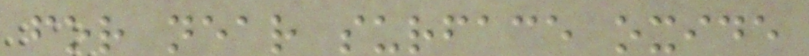for near surface oxide
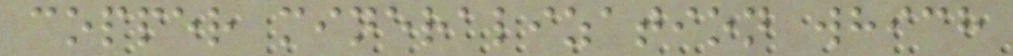copper mineralization which
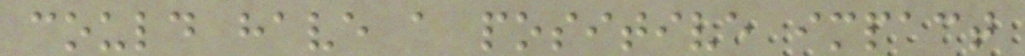could have a positive impact
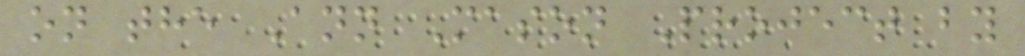on the Ann Mason Project by
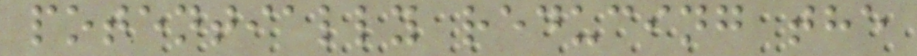potentially reducing the
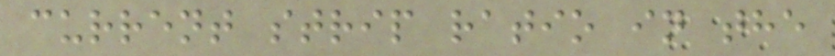current strip ratio in the
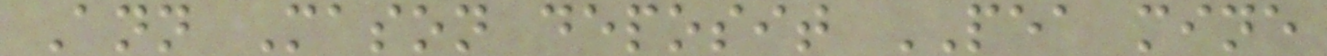Ann Mason deposit PEA mine
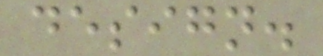design.
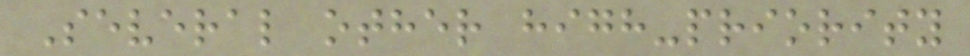Several other high-priority
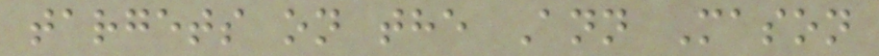targets on the Ann Mason
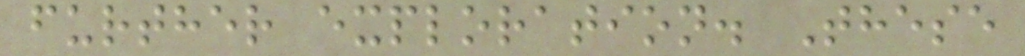further exploration. These
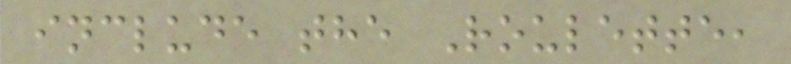include the Roulette,
